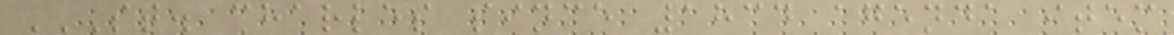ST. CHARLES SINCE 1834 AGENDA ITEM
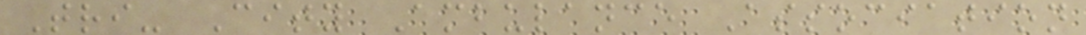Tri- City Ambulance Association
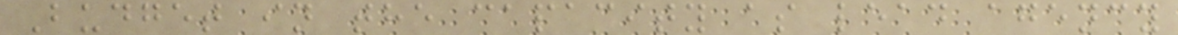Budget in the capacity as lead agency
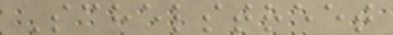Schelstreet
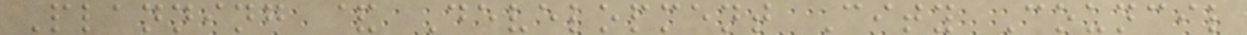Planning & Development City Council
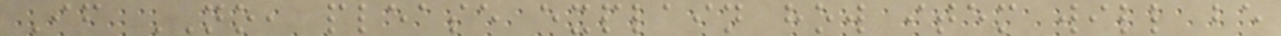If NO, please explain how item will be
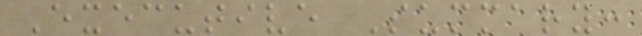Executive Summary:
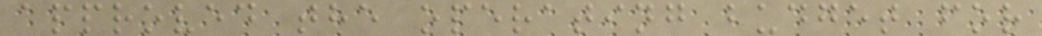approved the operating budget for
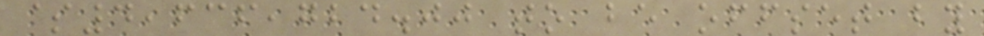$4,636,724.00 to be offset by
